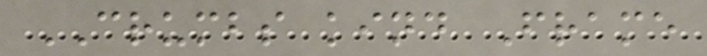CRUMBS kind Frame
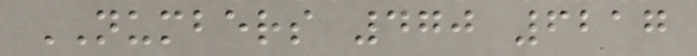NUMBERS 470 6217
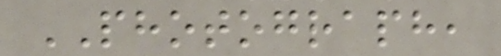PHOTOGRAPH,
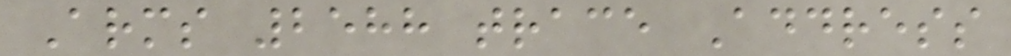Arms 2588 trace Address
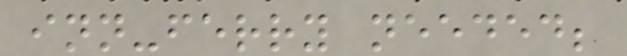inn-ferry needed;
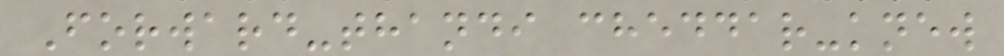Forward-thandi cheddar-knew
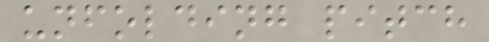unfolding pitch
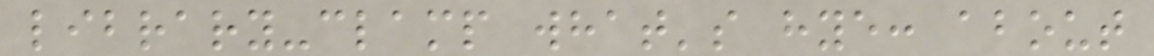library-clamp what's hye: about
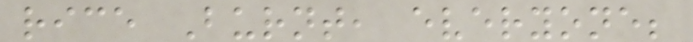rice Burnt, everyone;
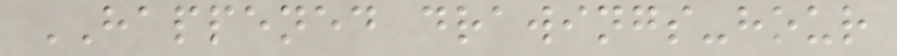HAPPENED drawings-hour
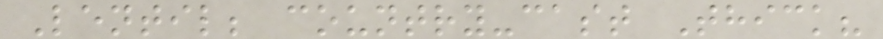Lentil; country-cast Thick?
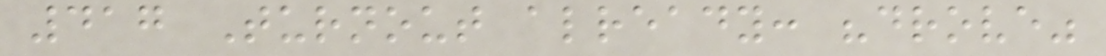417 Turnout already: "drove"
